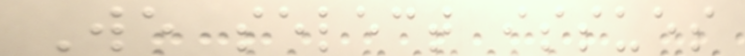We select issues
